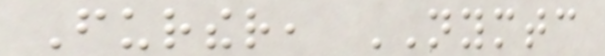Further, NYMTC
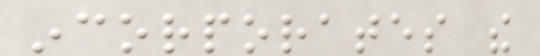incorporates the
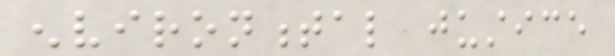environmental justice
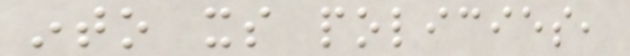into its policies,
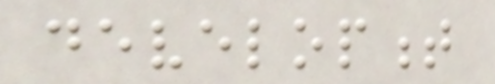development
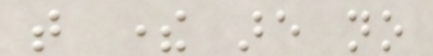that there are no
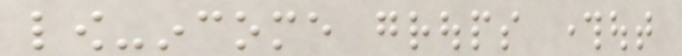low-income groups throughout
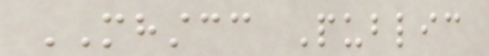MHSTCC Public
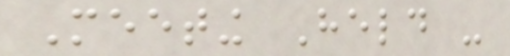Meeting Held -
